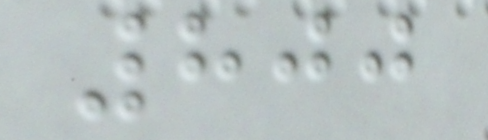800
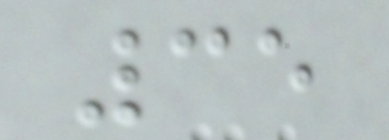35
